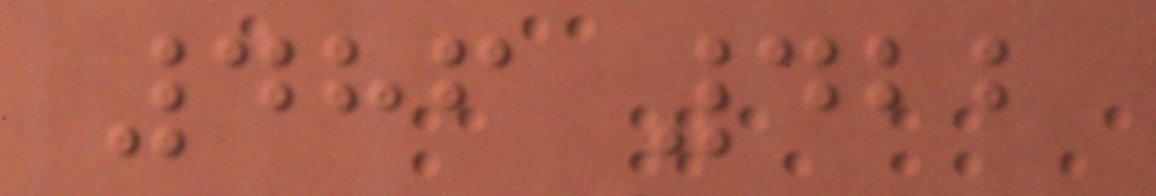486 422
